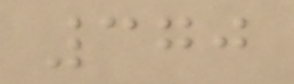370
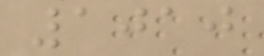1010
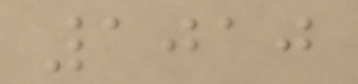1010
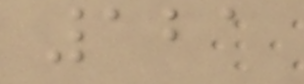121
